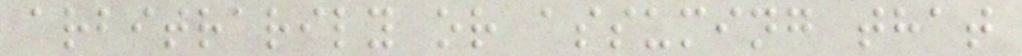arbitrarily or assuming that
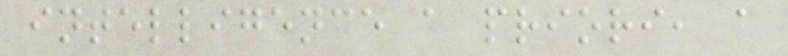intelligence a priori, a
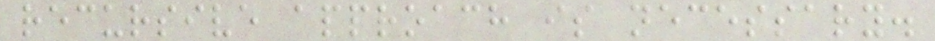recursive approach is necessary.
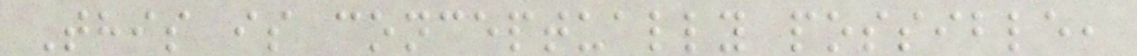This is conceptually possible,
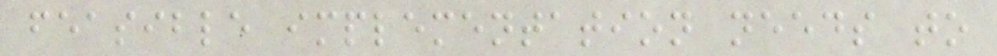feasible implementation needs to
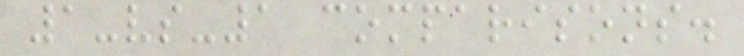1-vs-1 comparisons.
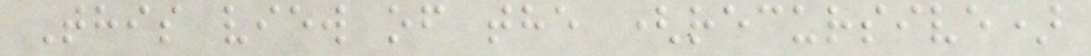This view of the (recursive)
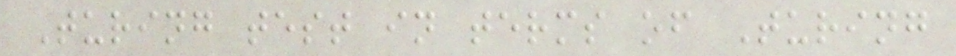Turing test in terms of Turing
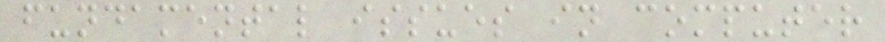fundamental issues in computer
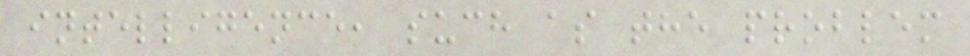intelligence, such as the problem
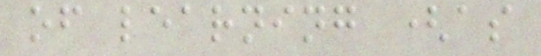of learning (as
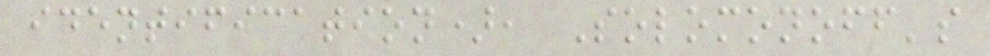identification), Solomonoff's
